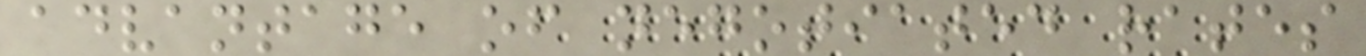advantage of negotiated rates
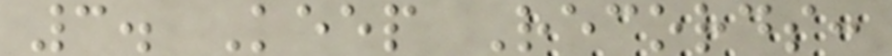3. Keep Records:
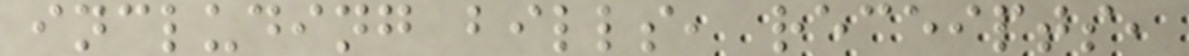including bills, receipts,
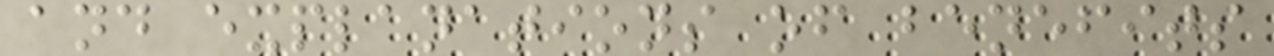and explanations of benefits
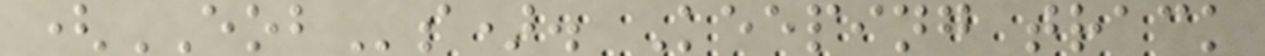(EOBs). Keeping track
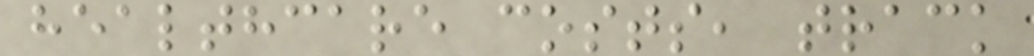healthcare costs, track
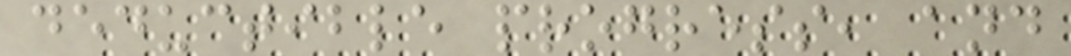deductible progress, and
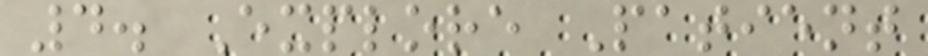4. Explore Patient
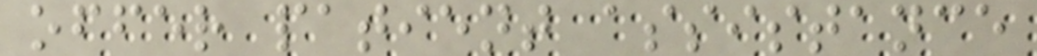offer patient assistance
